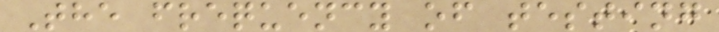The frequency of testing
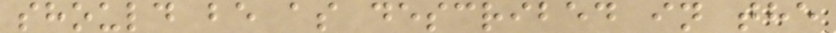should be as described in the
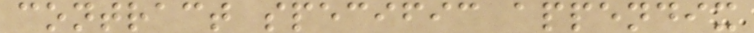contract specific appendix
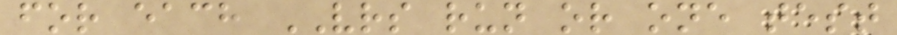for each VRS run or one test
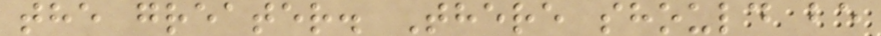the greater. There should be
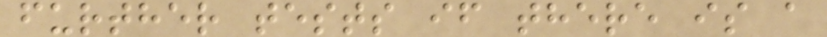further tests if there is a
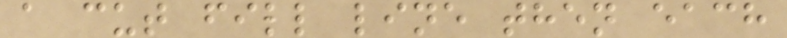a cut fill line then each
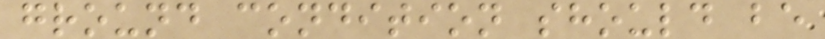ground condition should be
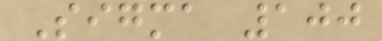Sigma 100
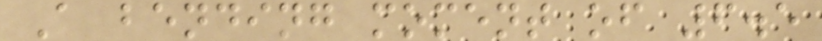A bending moment of 6.5
